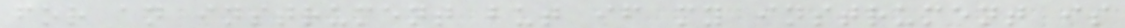for an instrument but if my instrument is
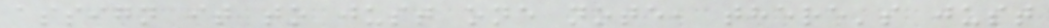assign it to just one note, there's just
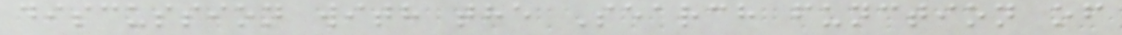discussion with the Search function of
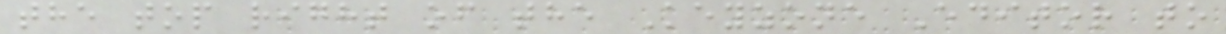the top right of the Keyzone Editor to
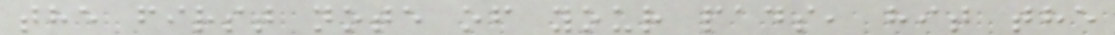the first note of your pads, hit the
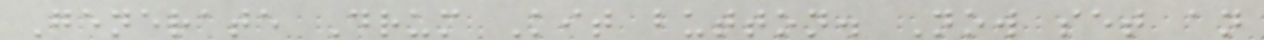Generate Drum Kit button. Now set an
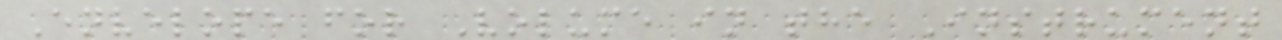Envelope for Volume in the Instrument
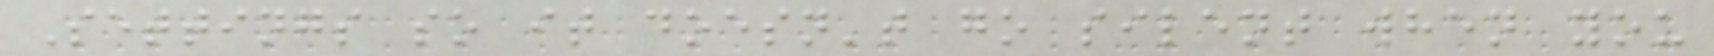Settings so it doesn't go silent when you
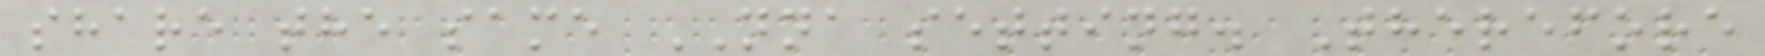share the same NNA setting. Therefore
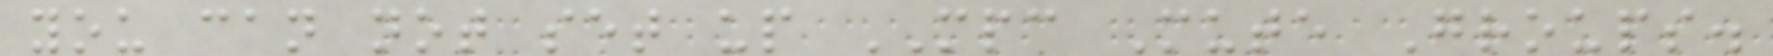you can not set up MPC Mute Groups.
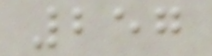257
